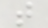t
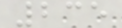235
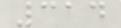314
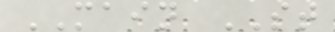MAIN ST
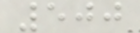500
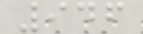946
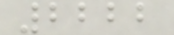2222
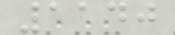1140
